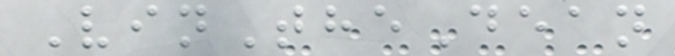VinTheDean
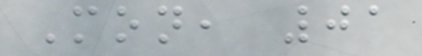Mon, 01
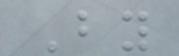By
